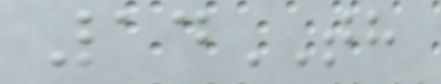14TH
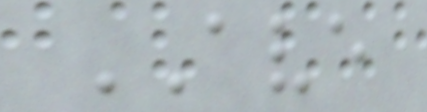AVE
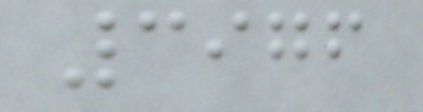3976
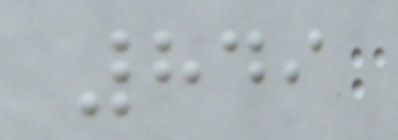849
